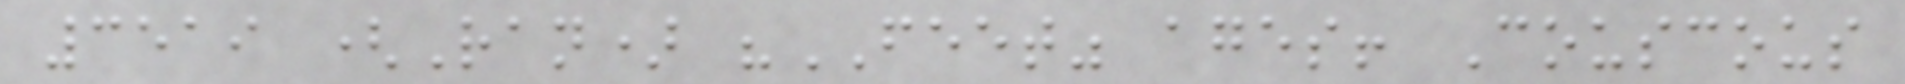3519 (Ran) "FEET" ages! Couscous
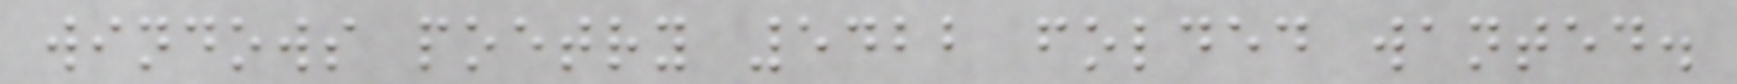windows poetry 5422 folded wanted.
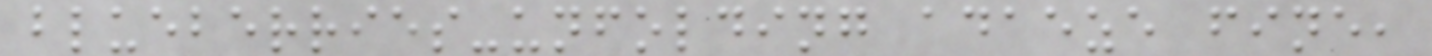blueberries-unfolding adaeze fine,
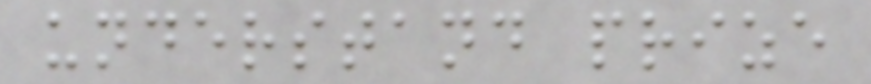understand prize
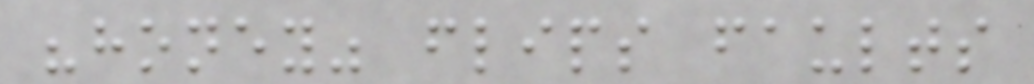"honey" flips faults
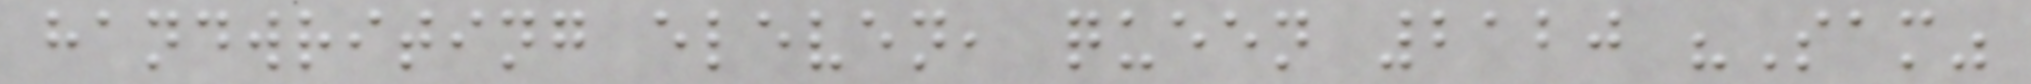handwriting eleven, queen 2120 "Sam"
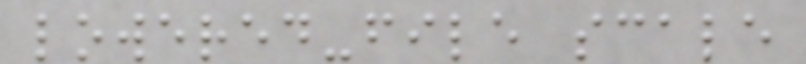lowered-file scale
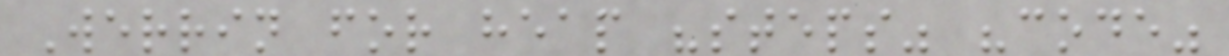Werrin for heap "steps" "code"
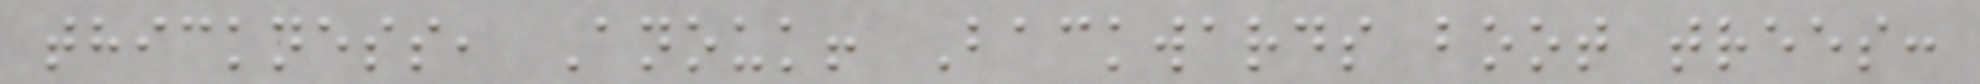thickness, Anouk! Backwards boot trees:
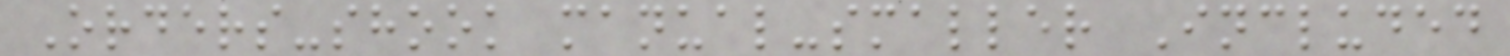Orders-shook manual-smaller Included
